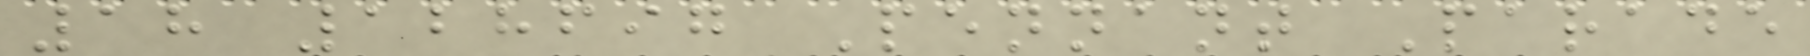18 128697 Pennant Parade
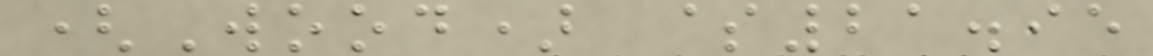(Wood) $21.95
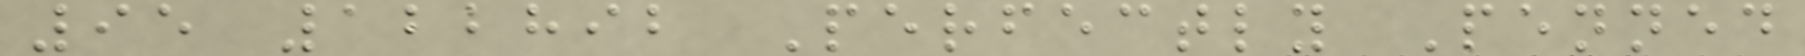95 122892 Perfectly Penned
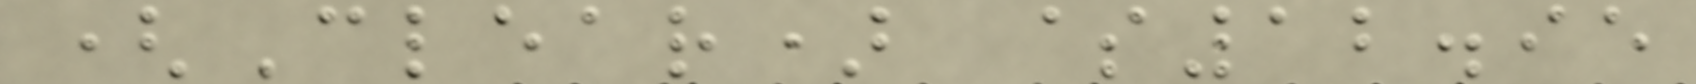(Clear) $12.95
